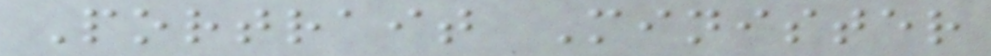Portrait Minister
